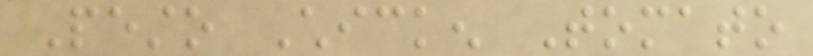Pesto Chicken Tomato
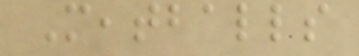Meatballs
